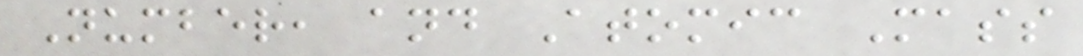Number, and Atomic Mass
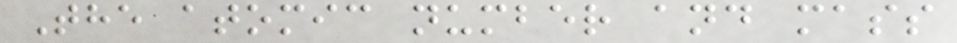The atomic number and mass
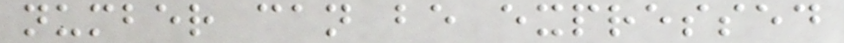number can be expressed
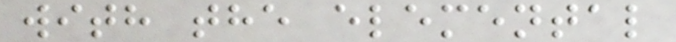with the elemental
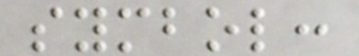symbol:
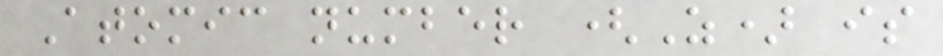Atomic number (Z) is
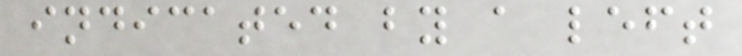indicated by a left
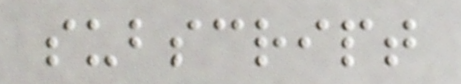subscript
